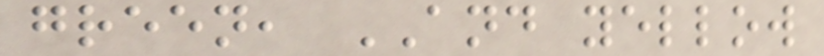green, AND yellow
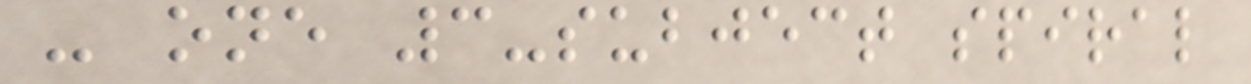- one 3-subject spiral
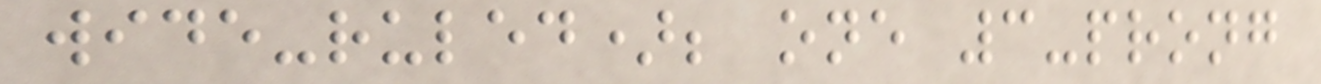wide-ruled); one 3-prong
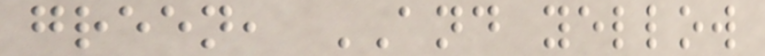green, AND yellow
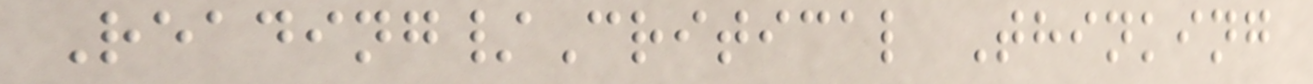Reading/Critical Thinking
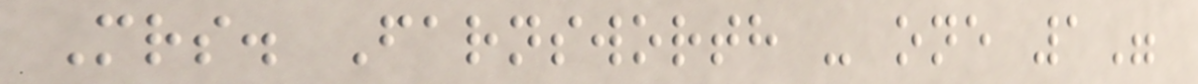Mrs. Farnsworth - one 1"
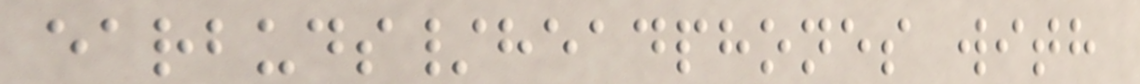earbuds/headphones with
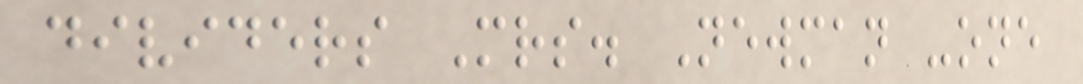dividers Mrs. Newman -one
